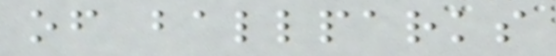of ballparks
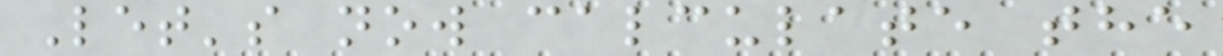Let's now calculate the
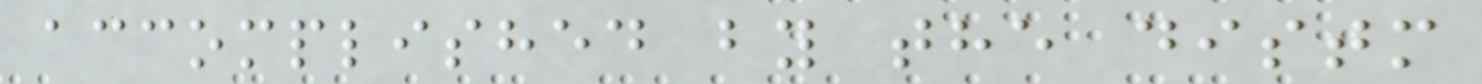accomplished by the distm
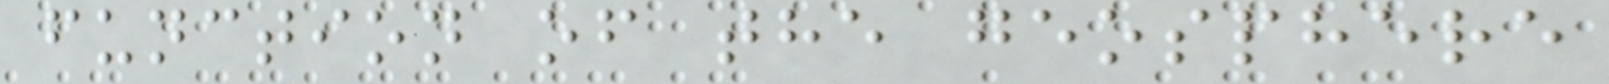function of the geosphere
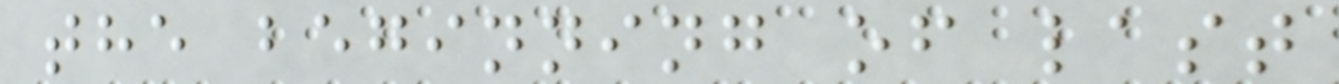the beginning of last
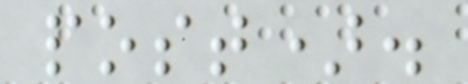post).
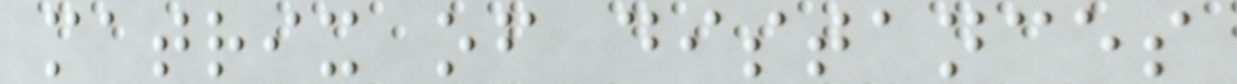matrix of distances
